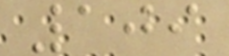109
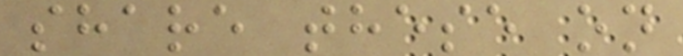share these on
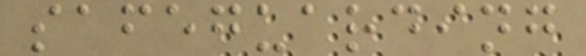safeguarding
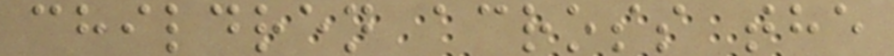children across the
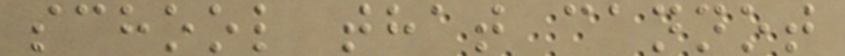school that cannot
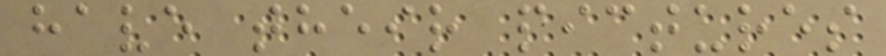have their pictures
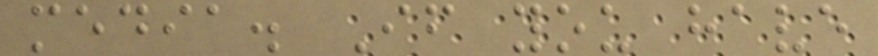media. If you have
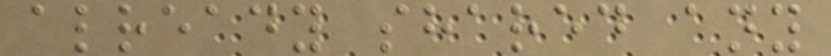already shared any
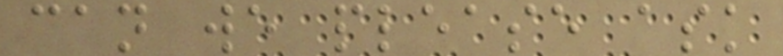can we please ask
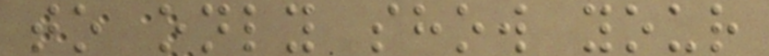to only show your
